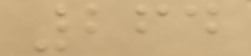264
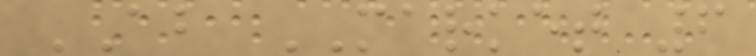AB MARKET 6
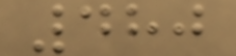480
